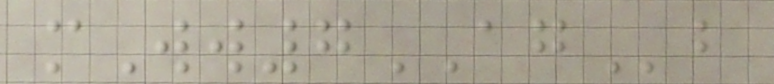mWw7AGb
